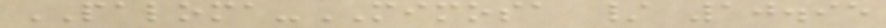PALOMA-MIMOSA / 10.95
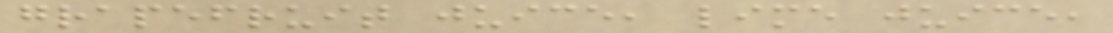grapefruit juice, lime juice,
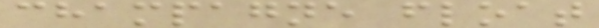champagne float
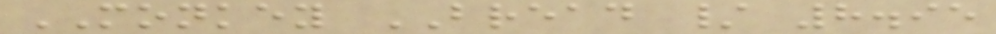MONKEY BREAD / 8.95
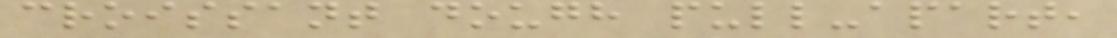croissant dough pull-apart,
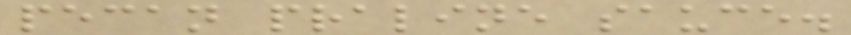pecan praline sauce.
